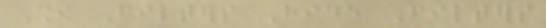Show Filters Hide Filters
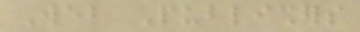Web Publishers
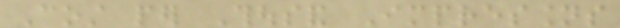Cost per Thousand Impressions
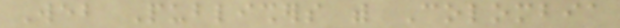Web Publishers with Colombia
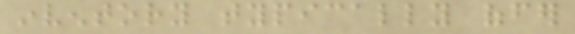inventory typically offer
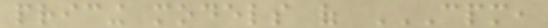pricing models of CPM,
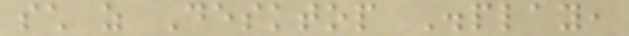such as Desktop Display,
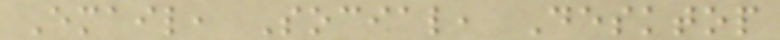Email, Social, Desktop
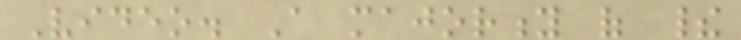Video. A majority of their
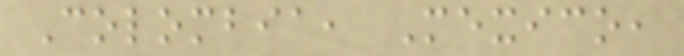Colombia, Mexico,
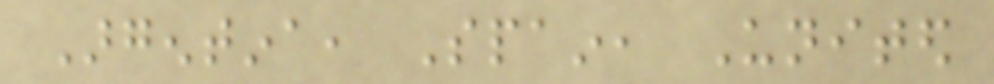Argentina, Spain, United
